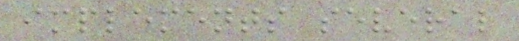implements several
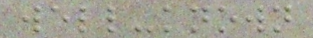well-known
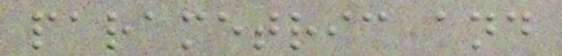parametric and
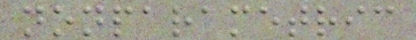nonparametric
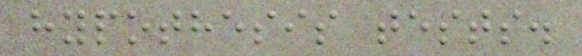hypothesis tests.
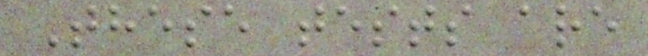These tests are
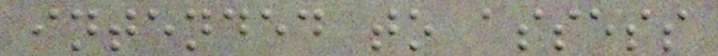intended to assess
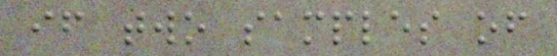if two samples of
